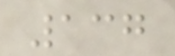137
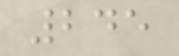245
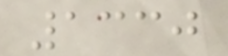1330
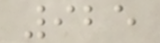925
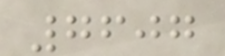7607
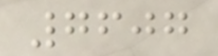7607
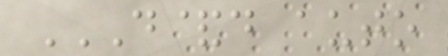D&D AUTO
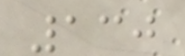130
